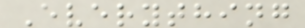Everything
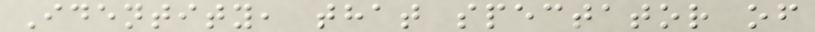Identity, that spectator of
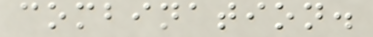combination.
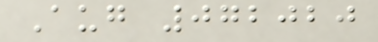Aug 072020
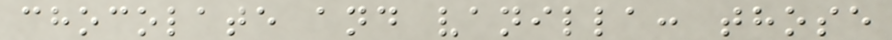chocolate and vanilla: those
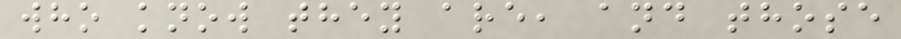who know they are, and those
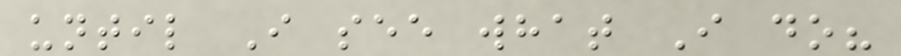until I see what I do?
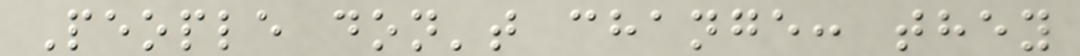People don't change: they
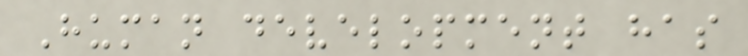Human development has
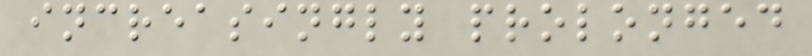increasingly prolonged
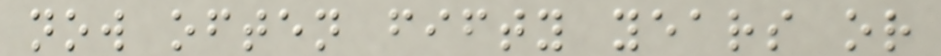now often fifty years or
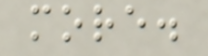more.
